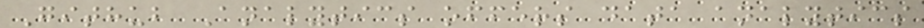Github Analytics offers data analytics
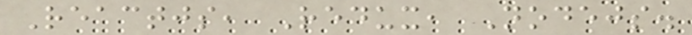Reactjs, Redux, Nodejs.
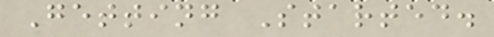Getting Started.
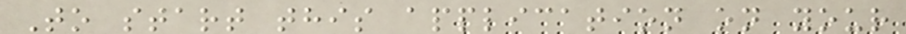To start this application on your
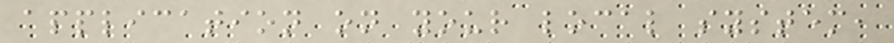application on your local system,
